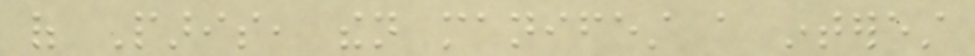of Paris, then manifest a interest
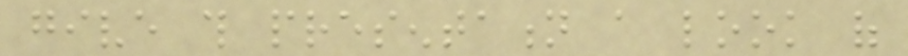give this presentation a look of
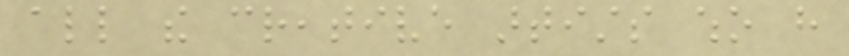all the creative artists who have
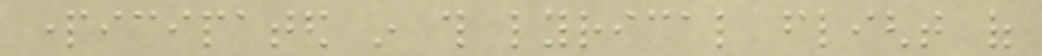participated in this lyrical flight of
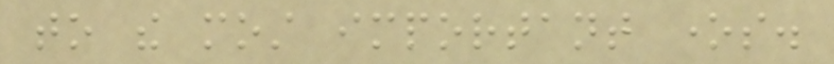to the most important ones.
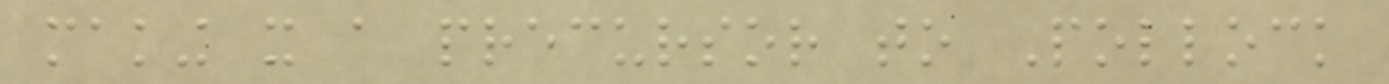making it a precursor to Pollock
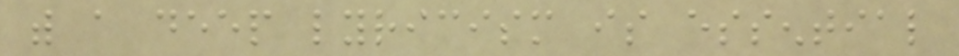with a deep lyricism is essential
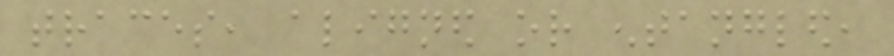traces, aligned or entangled,
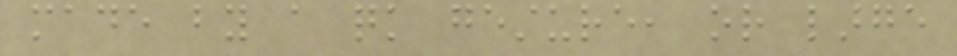made by a quick gesture, or large
